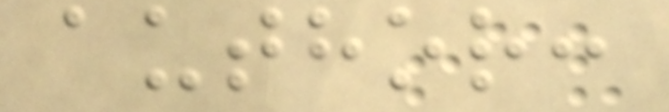author:
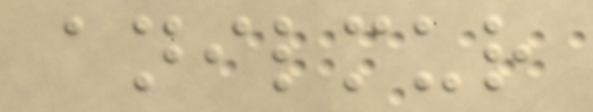anilmur
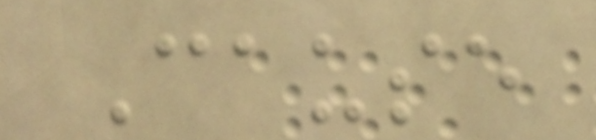Cause
